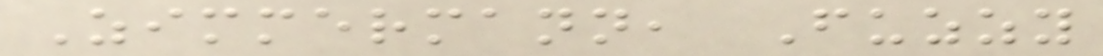Zimmermann, Fuzzy
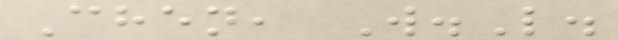Chen, W.L.
